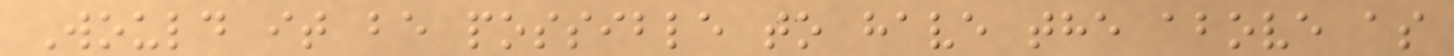Would it be possible to have the above as
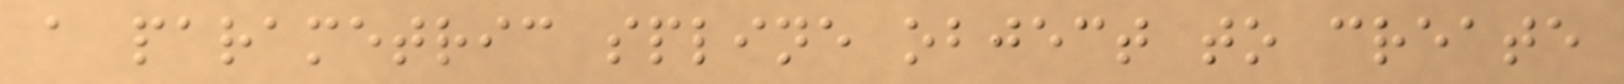a parametric spline object to create
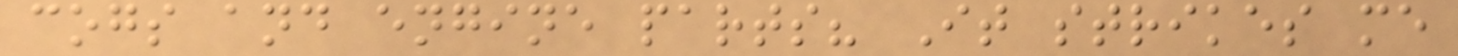cogs and engine parts? It strikes me
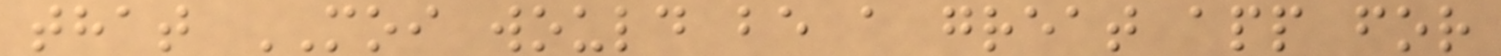that MOI would be a great app for
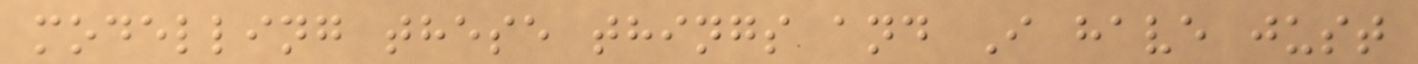modelling these things and I have just
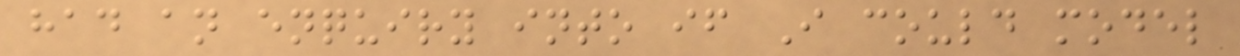had an enquiry into if I could model
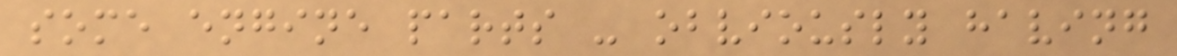some engine parts - obviously having
